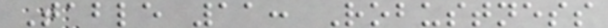Table 11: Robustness
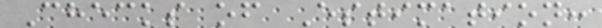Checks of Estimation:
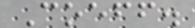Coeff.
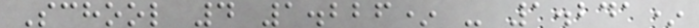School 4 1.226* - 1.241*
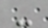-
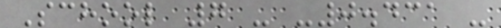School 7 - -0.431 -
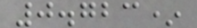0.723*
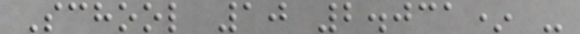School 10 2.031* -
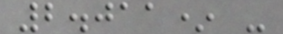2.011* -
